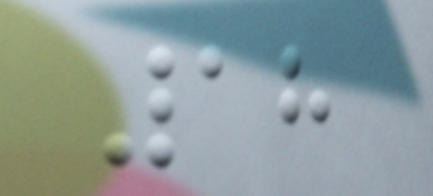18
